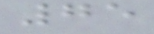75
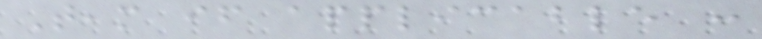Team if applicable :
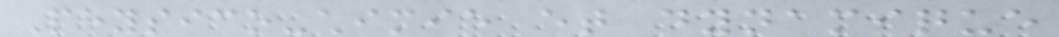Physico-chimie et dynamique
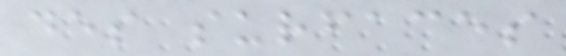des surfaces
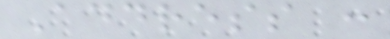Address :
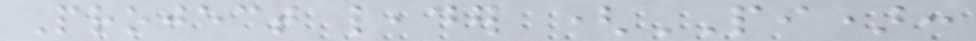Project leader (PI):
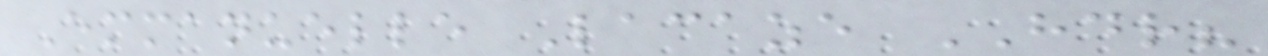Emmanuelle Lacaze HDR?
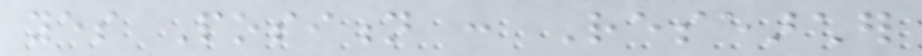yes Position : Researcher
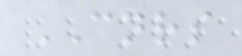CNRS
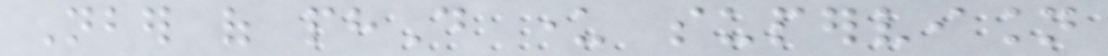Nber of phD under supervision
